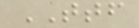TTF
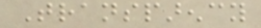Transparency
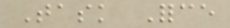Task Force
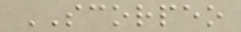SCORPEO
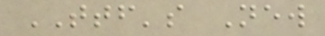TTF's New
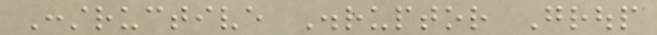Constructive Disruptor Group
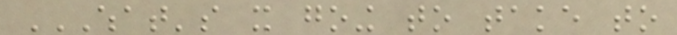WHAT'S IT GOING TO TAKE TO
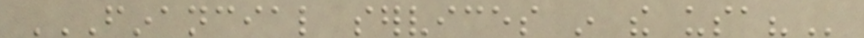FINANCIAL SERVICES IN THE USA?
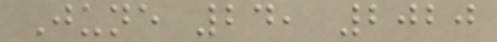June 24, 2020
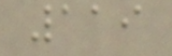119
